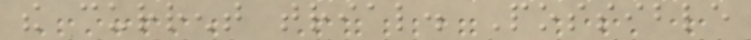the current trial. Possible
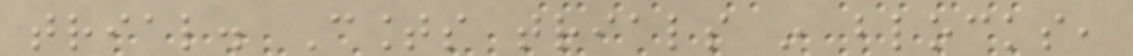trial. Counts trials in blocks,
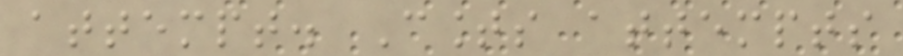attempt. Counts attempts
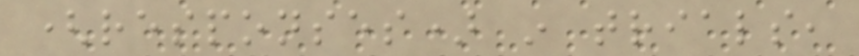(responses) in trials,
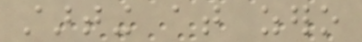starting at zero
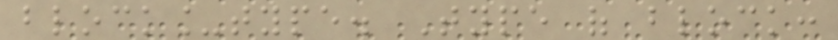block_type. Type of block:
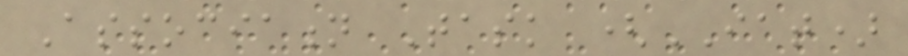Association Task (IAT)
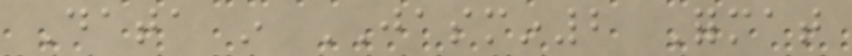Data in JASMIN2 Format
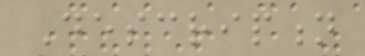Description
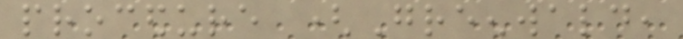procedure (Greenwald,
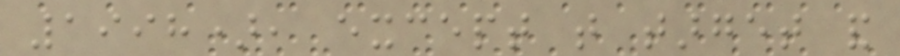1998), except that target and
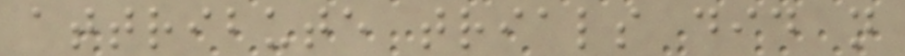attribute trials did not
